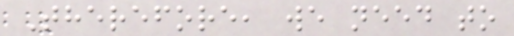Therefore, we need to
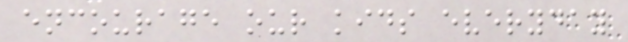encourage our kids everyday
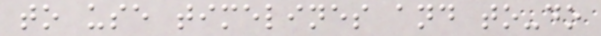to use timelines and to-do
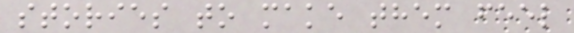stories to make them feel
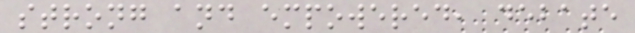strong and empowered, debate
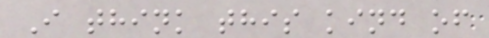I think this kind of
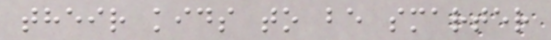their kids to be smarter
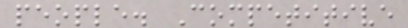people. Competitive
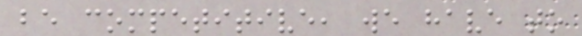be competitive, we have to
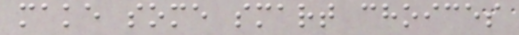make some smart choices
